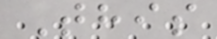This
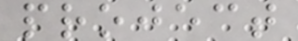project
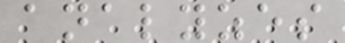analyzes
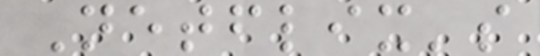Netflix's
